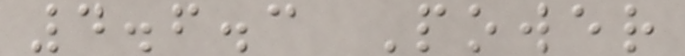4.6.3 Power
